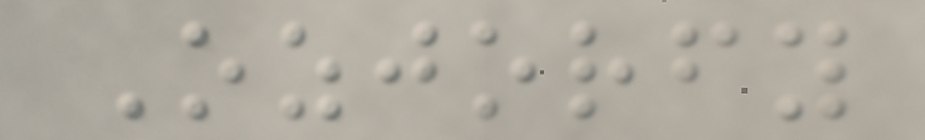Ozjorfy
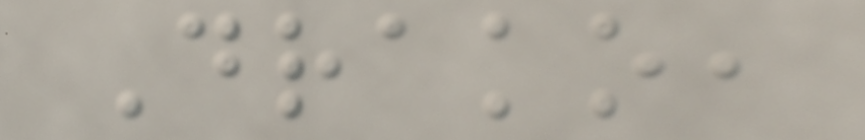Drako,
